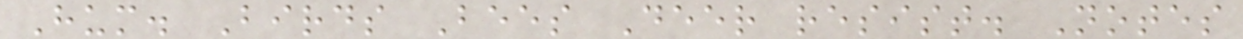Hum. Birds Bees Deer resist. Notes
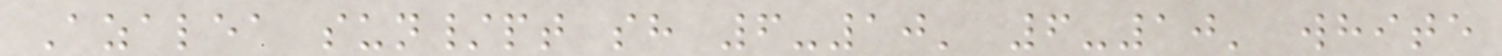Azalea sun/pt sh 6-10' 6-10' white
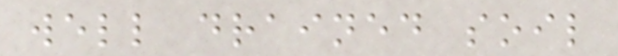well drained soil
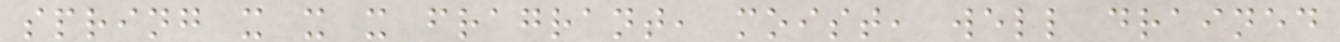spring x x x fragrant, moist, well drained
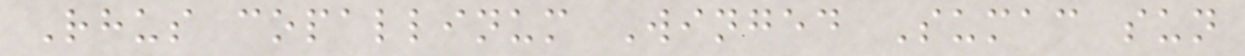Rhus copallinum Winged Sumac sun
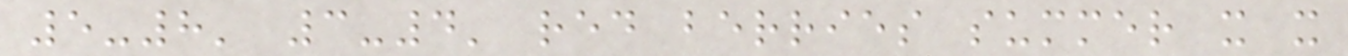5-8' 3-4' red berries summer x x
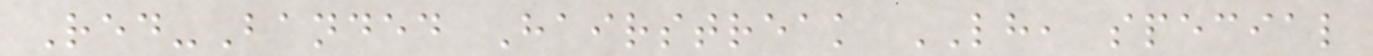Red-Banded Hairstreak LH, special
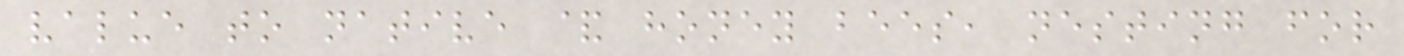value to native & honey bees, nesting for
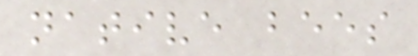native bees
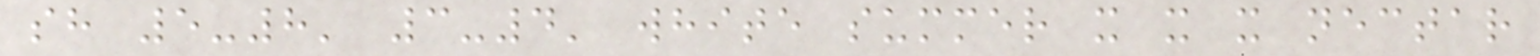sh 5-8' 3-4' white summer x x x nectar
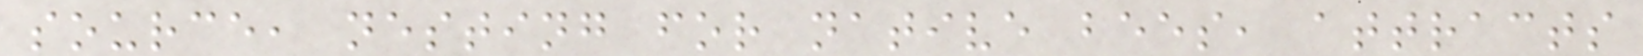source, nesting for native bees, attracts
